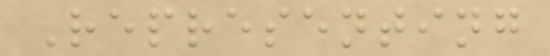Representing
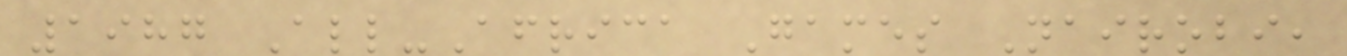1987 All-Africa Games Nairobi,
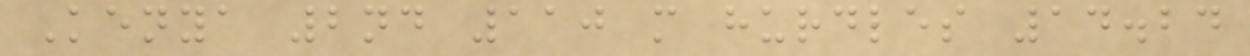Kenya 2nd 110 m hurdles 14.24
